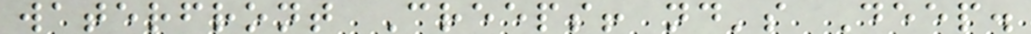waterfront Creeps! nd's Deep.
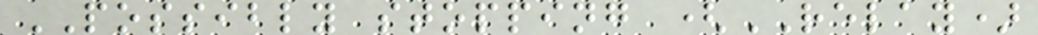POSSIBLY stopping (RELAY)
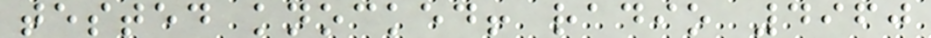tested knocked! radio 4960
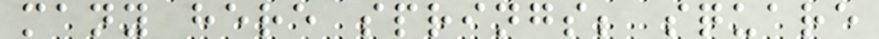many here springs; square
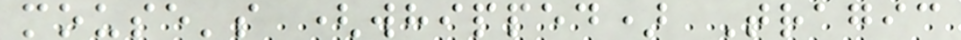mouse's (whipped) Tragic
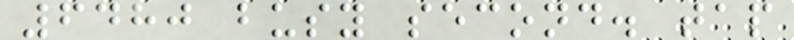6480 busy second. tap
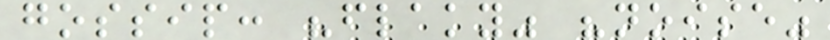gossip: "flaky" "noise"
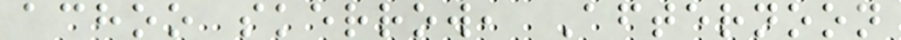achoo skerrow, Afternoon
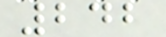242
